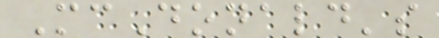McDonald's
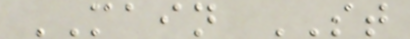MAIN ST
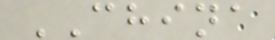CHINA
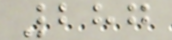287
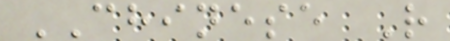CHINESE R
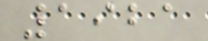1921
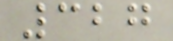327
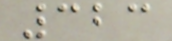323
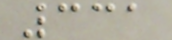331
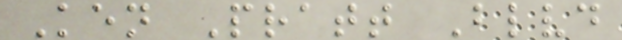Ken Pratt Blvd
